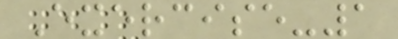Exercise-1
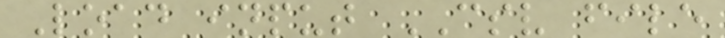Load input CSV file
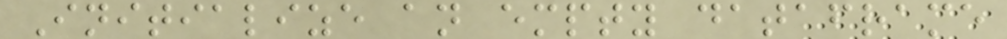Initialize an empty dataframe
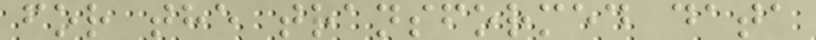for the transformed data
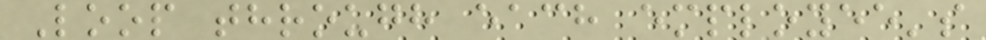Loop through each employee's
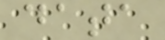data
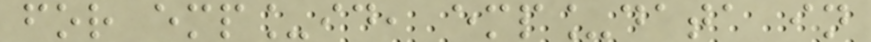for emp_id, emp_data in
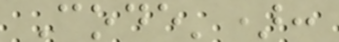Code'):
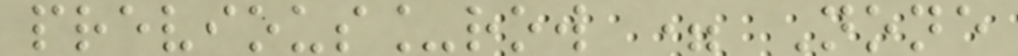previous_row = None
